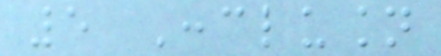5 Conclusion
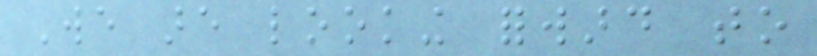We are looking forward to
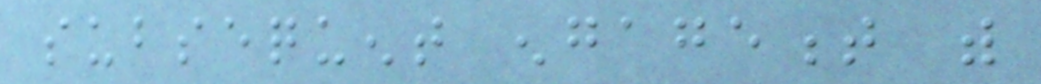subsequent engagement with
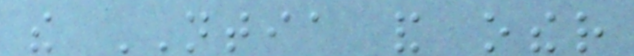the NTIA and other
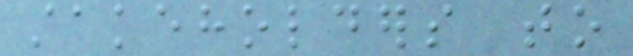stakeholders to
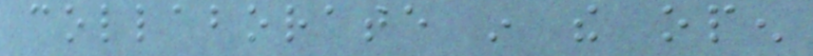collaborate in the open
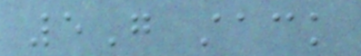5G stack
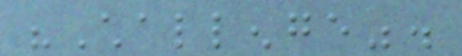"Challenge".
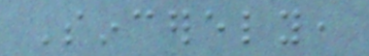Sincerely,
